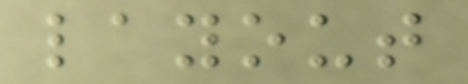layout
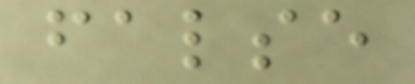false
